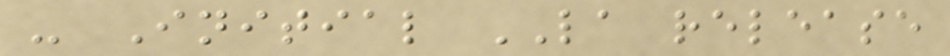- Initial LA release
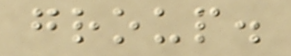group.
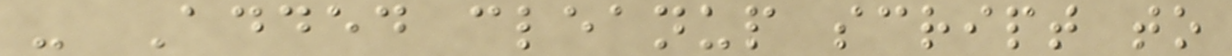- Added cleanup script to
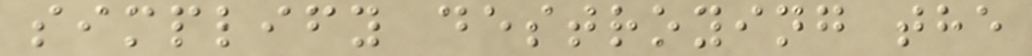simplify destroying the
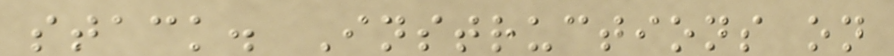stack. Instructions on
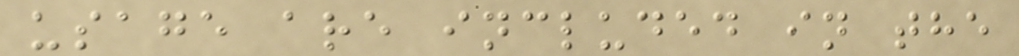usage are included in the
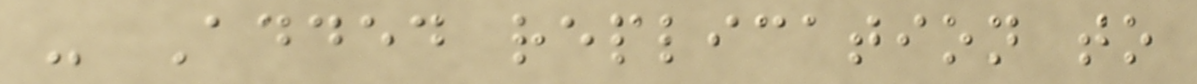- Added replication to
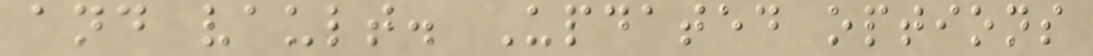and vault. Updated options
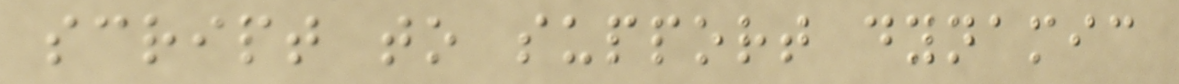script to support dynamic
